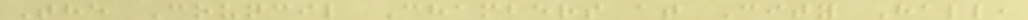The Council Chambers at City Hall,
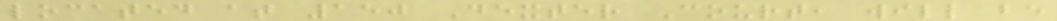located at 150 Dexter Court, will be
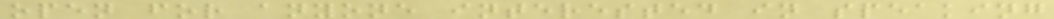open for anyone interested in speaking
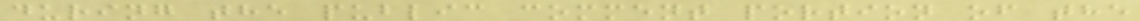during the public comment portion of the
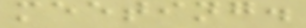meeting.
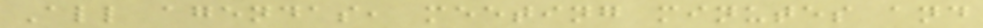All agendas, meeting minutes and
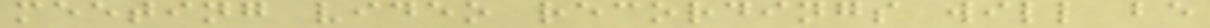meeting video recordings will be
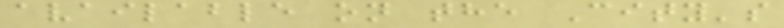available on the City's
